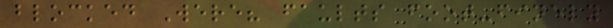blocked Were? faults foot-finely
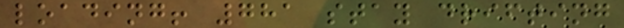loading! 781 stay drifting
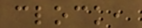clock,
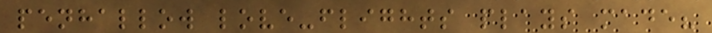penhallow love-flights plays made?
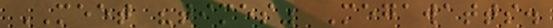MEET "times" Megawatts.
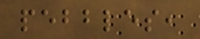pebbles,
